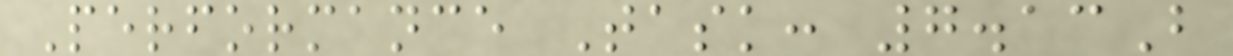Performance Task: 7.13B
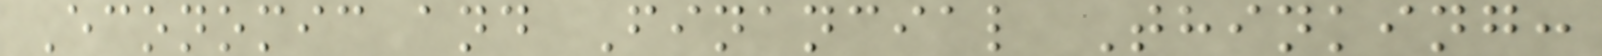Economic and Financial Thinking:
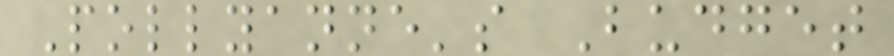Pollyanne's Budget
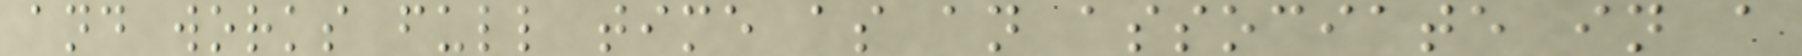and works full time as an associate in a
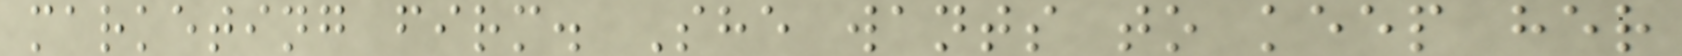marketing firm. She wants to keep her
